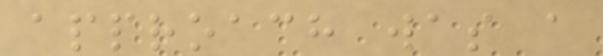approach was a
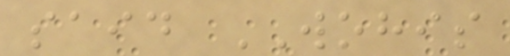said WOHIS
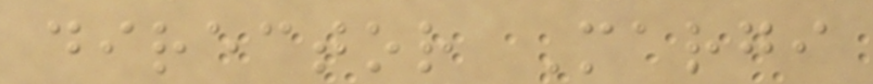director Margi
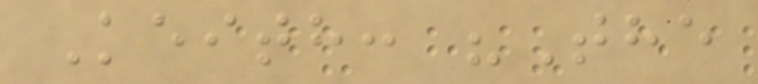Keith: "The
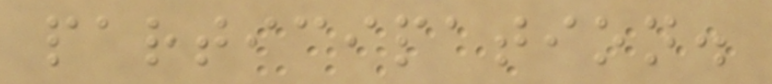participation.
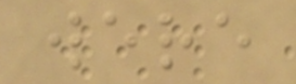were
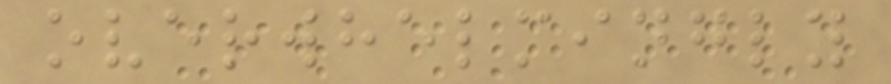overwhelmingly
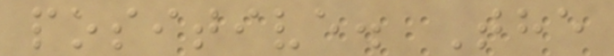positive. The
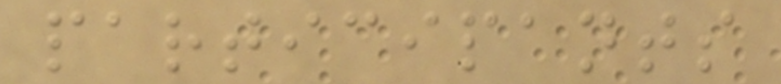participants
